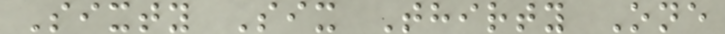Sixty Six Thirty One
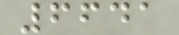6641
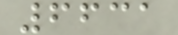6631
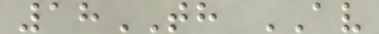18TH AV
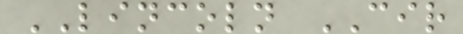LINCOLN CIR
